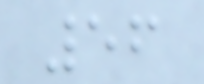56
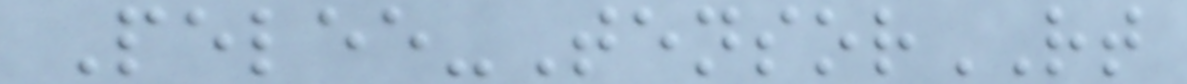Pelee-TensorRT
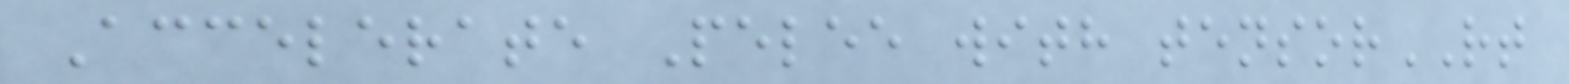Accelerate Pelee with tensorRT
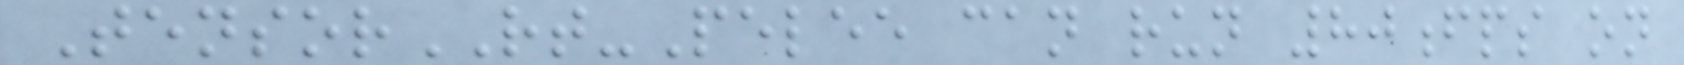TensorRT-Pelee can run 80fps on
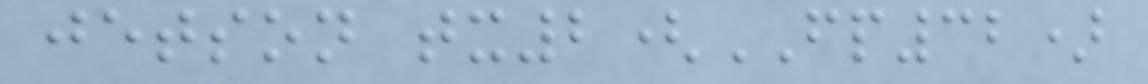jetson tx2(FP32)
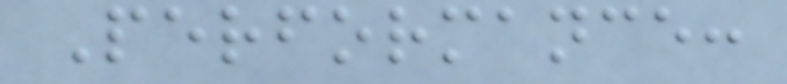Performance:
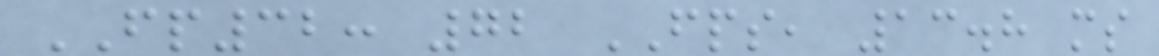FP32: 72 FPS, 13.8 ms
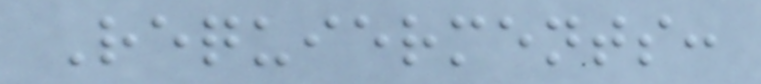Requierments:
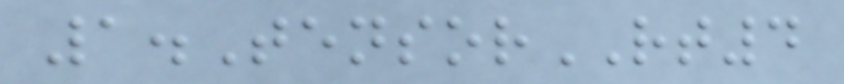1.TensorRT4
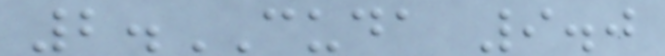2.CUDA 9.0
